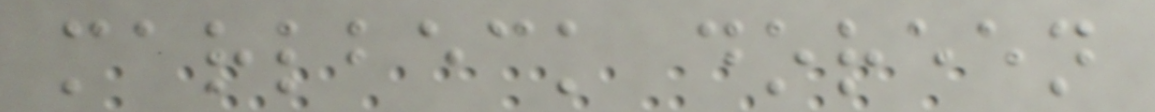marlbeck doreen
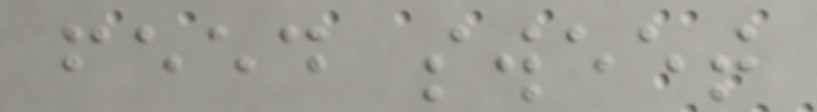feed sweet
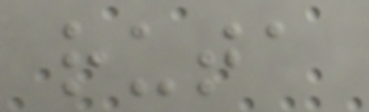ruta
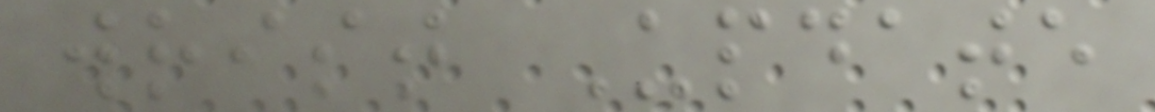wrist Update
